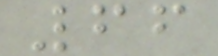66
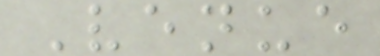Venue
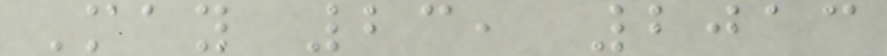May 23, 2013
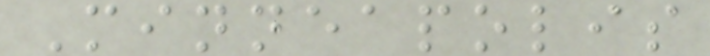Minneapolis
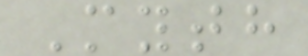Myth
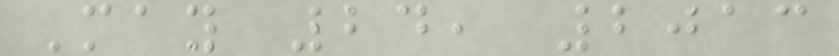May 24, 2013
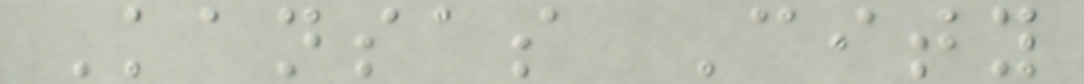Kansas City
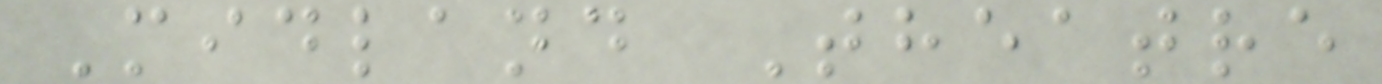Midland Theatre
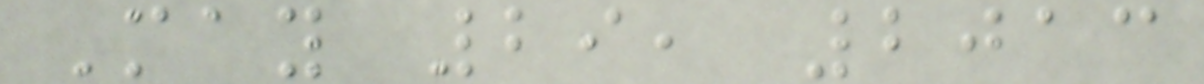May 29, 2013
